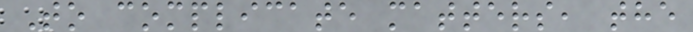To complicate matters, the
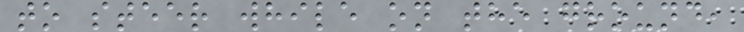to steer while on the ground,
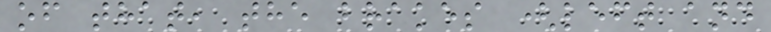of that, the brakes (left and
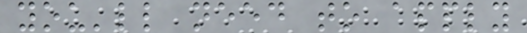you'll need to apply
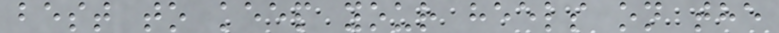best to keep your heels on the
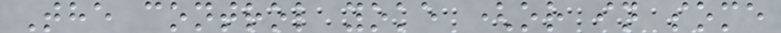The control yoke (or in some
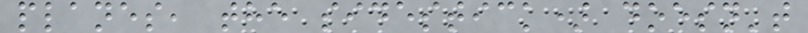planes, the sidestick) doesn't
